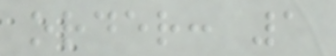order: 1
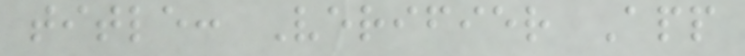title: Verifier App
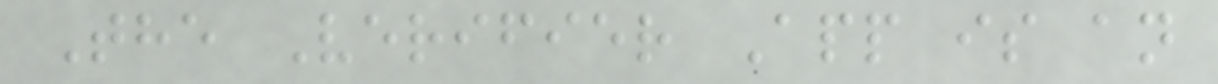The Verifier App is an
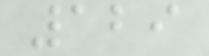129
